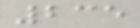235
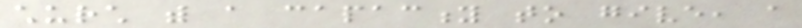church with a capacity to give, a
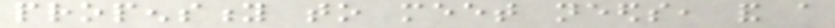propensity to meet needs, and a
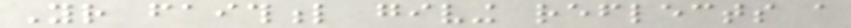Your faithful giving reflects a
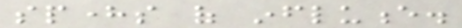spheres of influence.
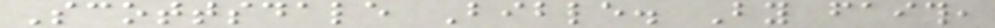Scottsdale Bible. By faith,
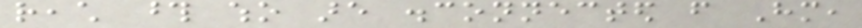reach those who are disconnected from Him,
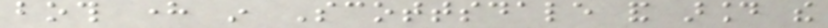both here in Scottsdale and around the
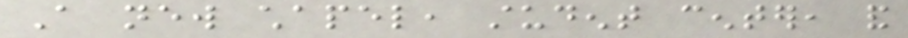A new chapel, student center, and
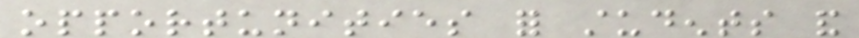opportunities for students and
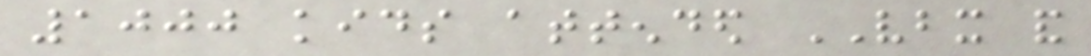1000 kids attended VBX and
